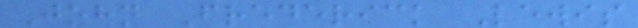John Frederick Lewis
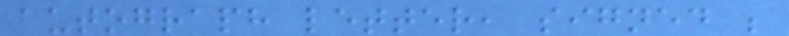autograph letter, signed ;
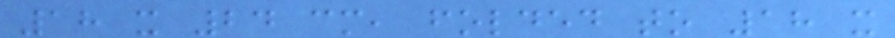18 x 24 cm, folded to 18 x
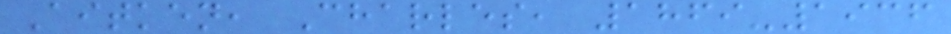Aitken, Charles, 1869-1936
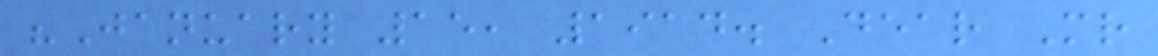"January 15, 1914. Dear Mr
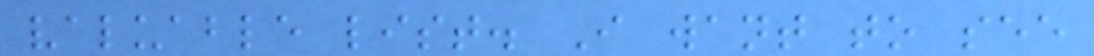valuable list. I want to see
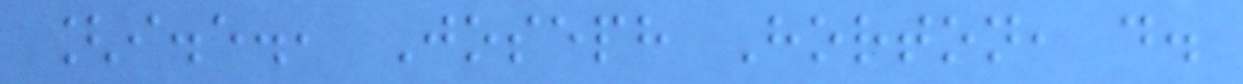[i.e., Joseph Horton, d.
